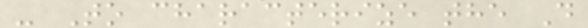- To characterize the D
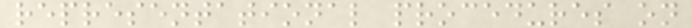representational procedures on
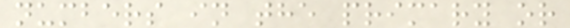numbers in the primary or
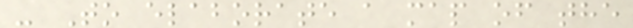- To elaborate a map of the
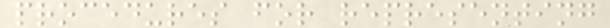procedures for representing
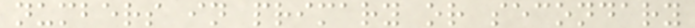numbers in primary or secondary
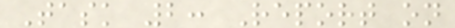Task 2: Report on
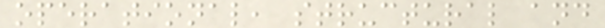operational, structural and
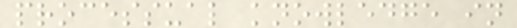processual knowledge in
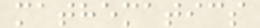mathematics
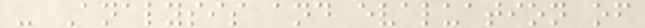- Analysis and evaluation of
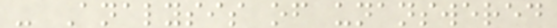- Analysis of unanswered
